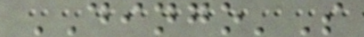DINGO'S
